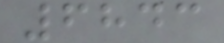6843
